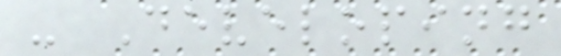- Developing
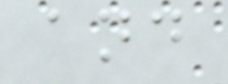and
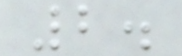2.
